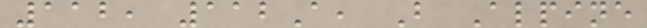112, 112A, B Alpine
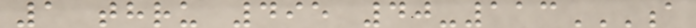1 thru 495 40-113A
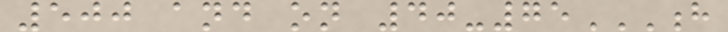500 and on 40-75H
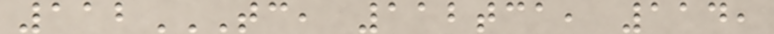112TC, 112TCA, 114,
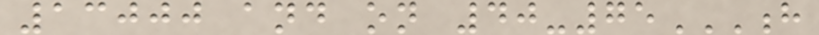13000 and on 40-75H
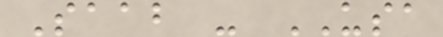Saab - USA
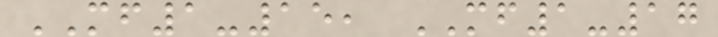MF1-15, MF1-17
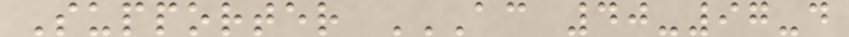Supporter AC 40-97-D
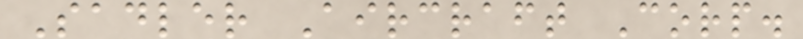Sadler Aircraft Corp.
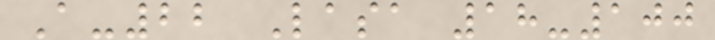A-22 Lasa 18-100
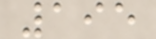195
